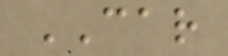CAR
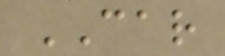CAR
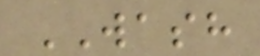WASH
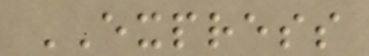EXPRESS
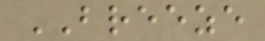BREEZE
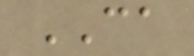CA
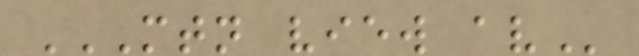MTN VIEW AV
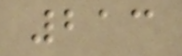213
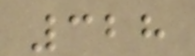328
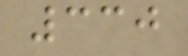330
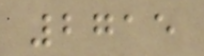2715
